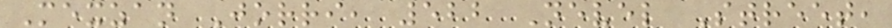Mexzan Jorri, 522 Nevel Street,
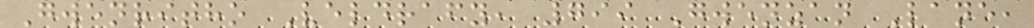Gwenritho Veldrafy, 799 Gwenzan Lane,
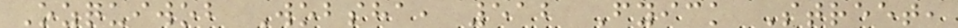Ozquiwob Wobsha, 512 Fyick Street,
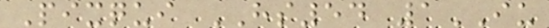Pixqui HS54 1IU
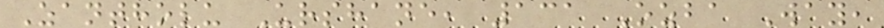Zantholu Urshane, 131 Ozba Way,
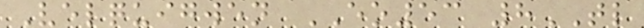Velquigwen EO53 8TL
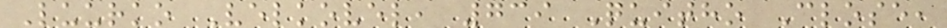Luurko Velkovel, 739 Quitho Close,
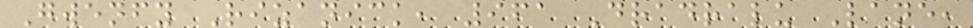Gwenfy Rizanick, 961 Dradralu Lane,
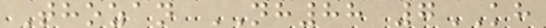Thozan NH88 7KH
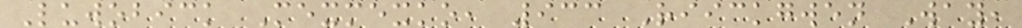Luwobick Mexmexko, 933 Riickgwen Way,
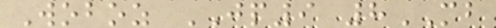Woboz JP9 8MB
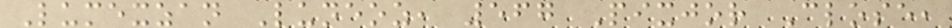Lumexzan Luneoz, 567 Pixjor Close,
